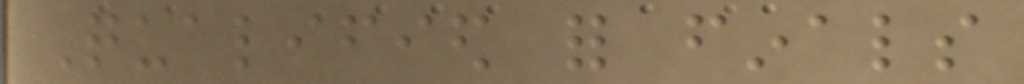Qualified for finals
